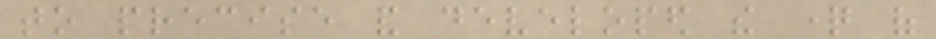to precise and developed the question of
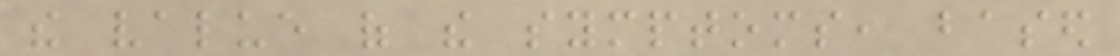the value of the symptoms, based
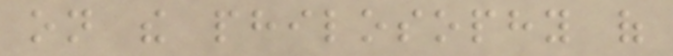on the philosophy of
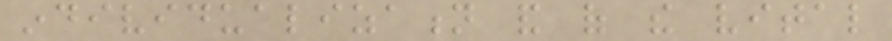individualization and of the vital
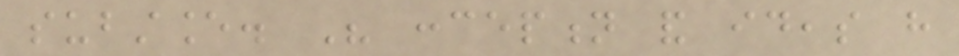substance. His conception and ideas have
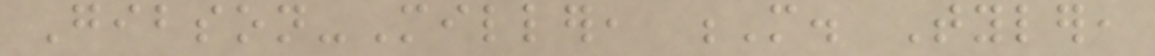Gibson-Miller, M. Tyler,
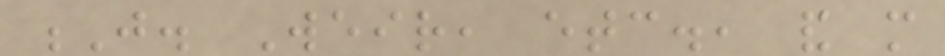J. Weir, etc., and more
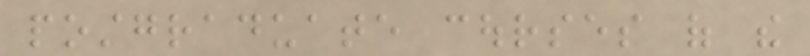postgraduate courses of the
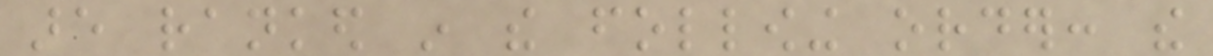are ranked in the following order: the
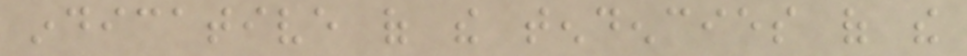indicative of the tendencies of the
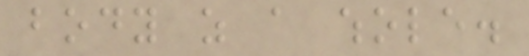body as a whole.
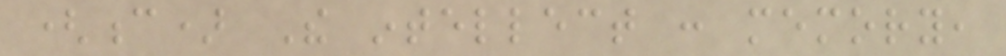(c) The intellect : memory,
